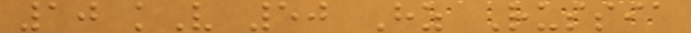10 kV 50 Hz Russia
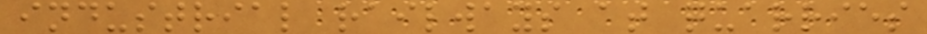industrial railways at quarries
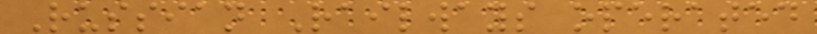Russian Railways operated
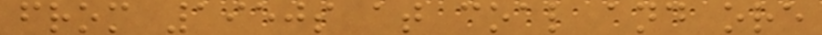from 1950s at coal and ore
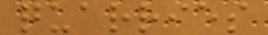quarries
